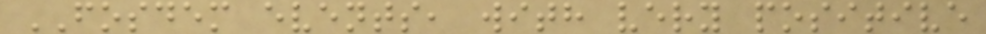FOSDEM events, with very positive
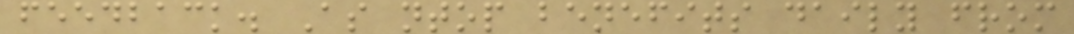feedback. As ntop benefits daily from
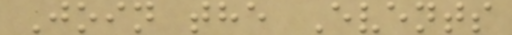Join the Events
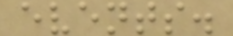events.
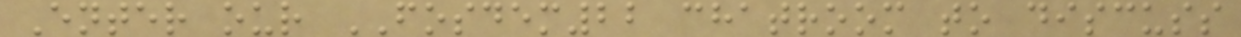Enter our FOSDEM22 chatroom to discuss
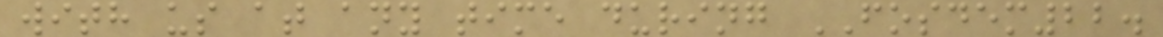with us at any time during FOSDEM22.
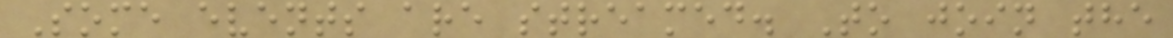Some events are streamed. To join the
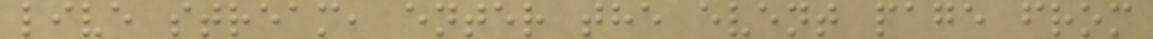live stream, enter the event page from
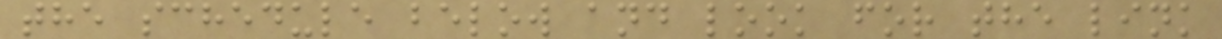the schedule below and look for the link
